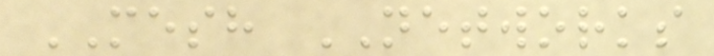MESH NETWORKS
